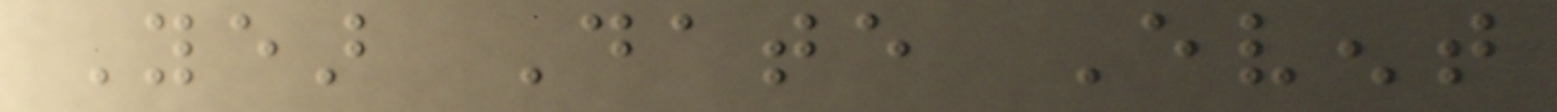Year Date Event
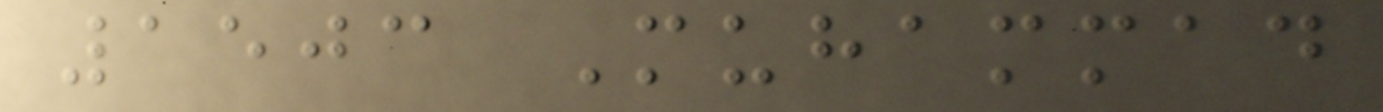1503 Muhammad
